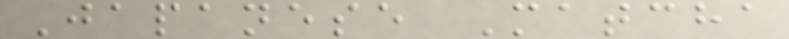Japanese Matcha
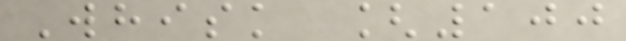Whisk [100
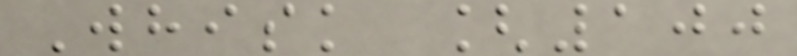Whisk [100
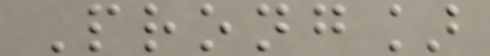Prong]
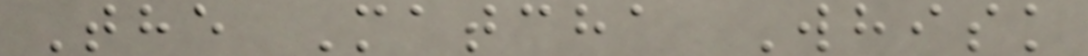The Matcha Whisk
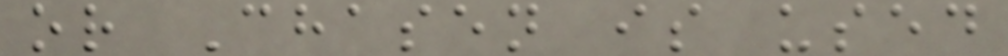or Chasen is used
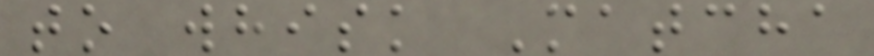to whisk Matcha
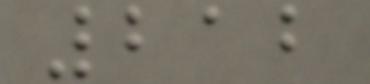212
